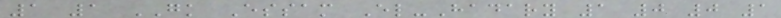1 1 GK Essam El-Hadary 1 0 0 1
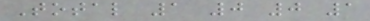Total 1 0 0 1
